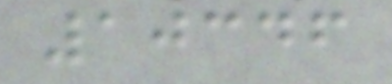10346
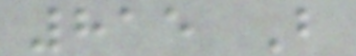815 B
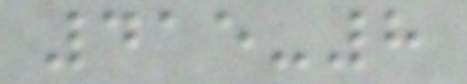415-8
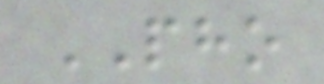PHO
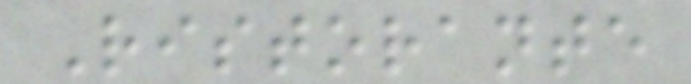Ristorante
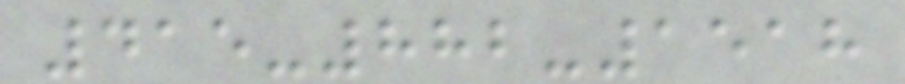415-882-1518
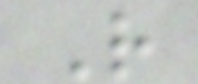R
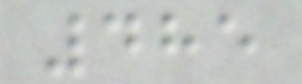485
